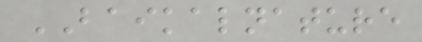BAIKALNATURE
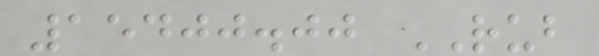15400.00 RUB
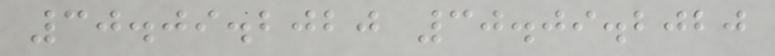30.09.2020 30.09.2020
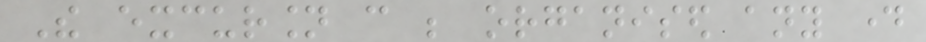The excursion can be organised any day
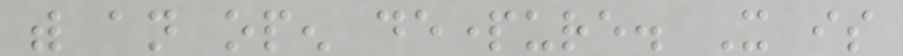with an open departure. It is
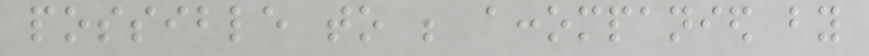possible to be accompanied by
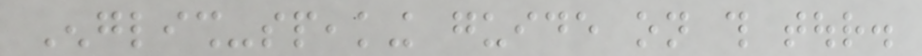English-speaking guide on this tour.
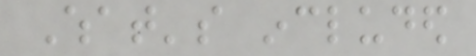What's included
